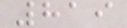819
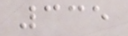335
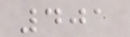401
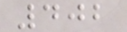402
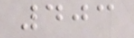403
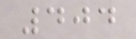404
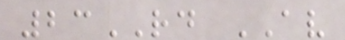23RD AV
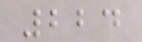224
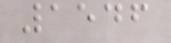1546
